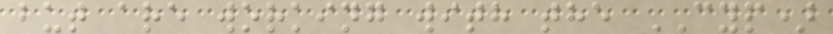but are working with the CYP)
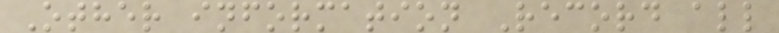Other information Record all
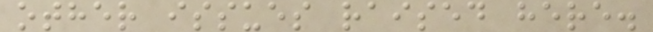other issues raised here.
